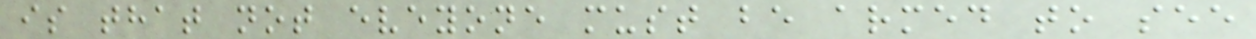is that not eveyone must be armed to see
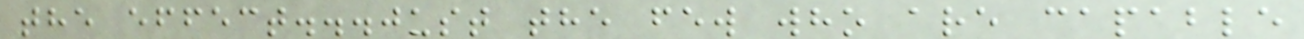the effect...just the few who are capable
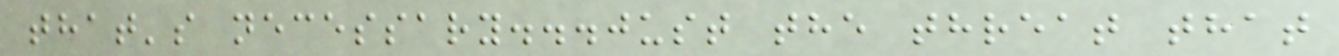that's necessary...just the threat that
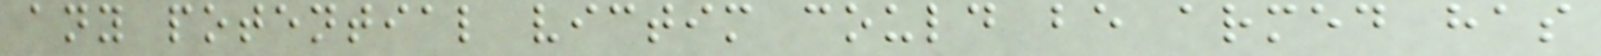any potential victim could be armed has
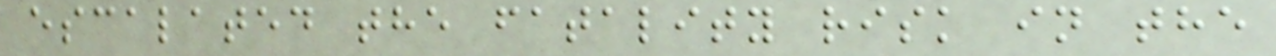escalated the fatality risk in the
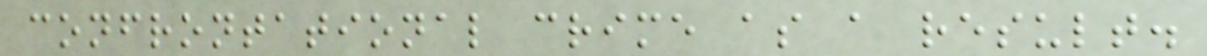confrontational crime as a result.
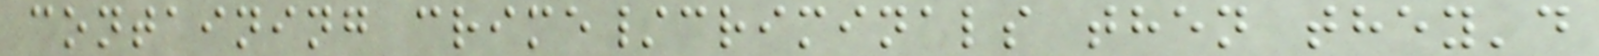containing crime/criminals then they'd
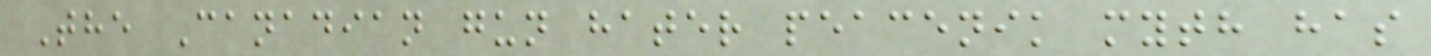The Canadian gun hater peacenik myth has
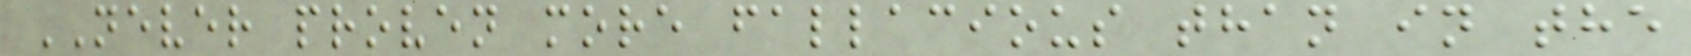NEVER proven more fallacious than in the
